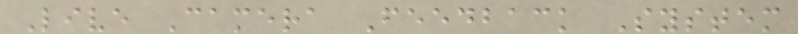Live Camera Feedback System
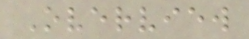Overview
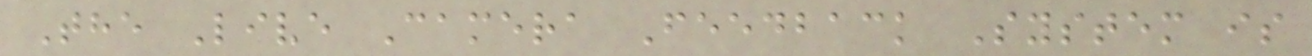The Live Camera Feedback System is
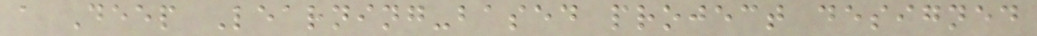a Deep Learning-based project designed
